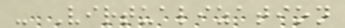- Virtualization
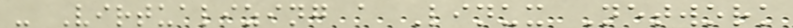- Virtualizing a Linux Network
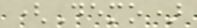(Demo)
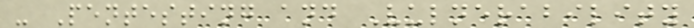- Pentesting and Vulnerability
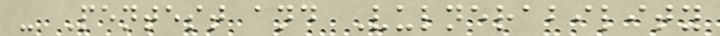- Pentest and Vulnerability
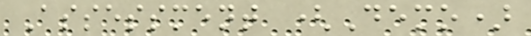Assessment (Demo)
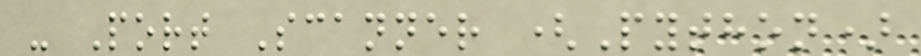- Port Scanner (Python)
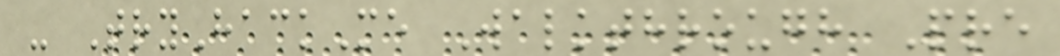- TryHackMe Walkthrough Pre
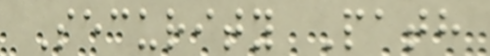Security Path
